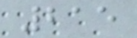215
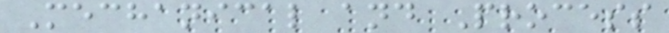Mechanical and Process
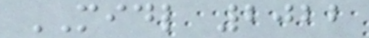MIDL 2022
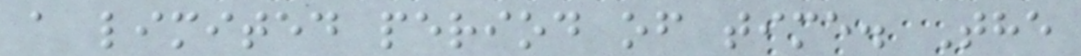a limited period of time. The
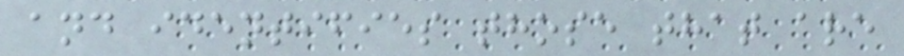and identifies those that are
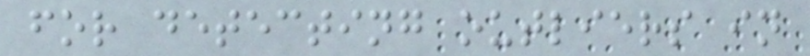for detecting outliers in
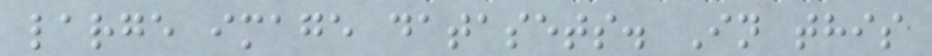large image datasets. In this
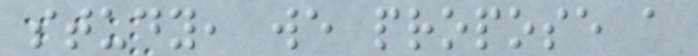study, we propose a
